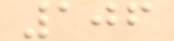106
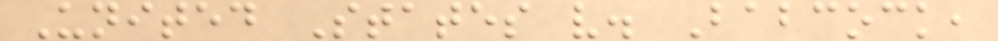United States v. Babcock,
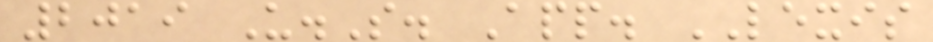2019 U.S. App. LEXIS
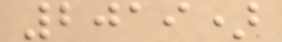2019)
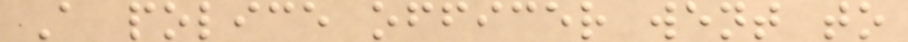A police officer went to
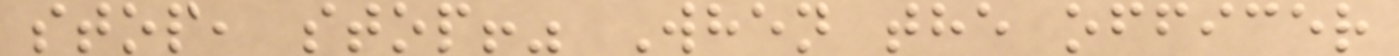stop, stop!" When the officer
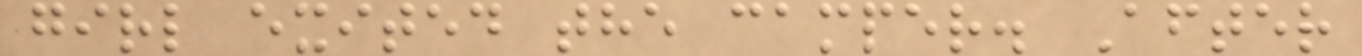girl exited the camper. After
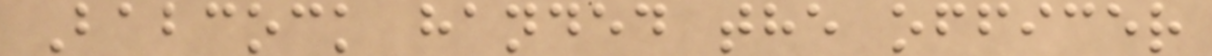Babcock handed the officer
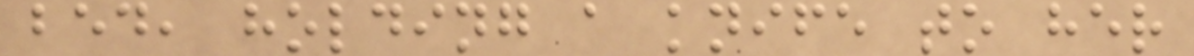bed, holding a knife to her
